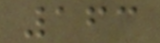163
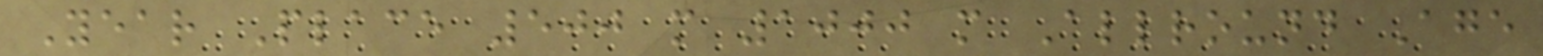Year Place 500 m 1000 m Allround Age
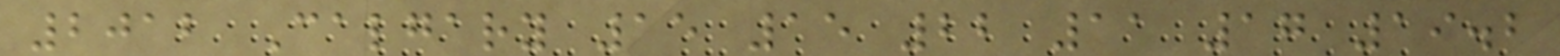2012 Calgary 15 15 22 11 17 19.2
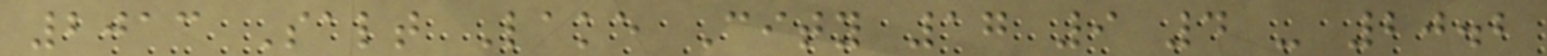2013 Salt Lake City 17 9 4 - 20.2
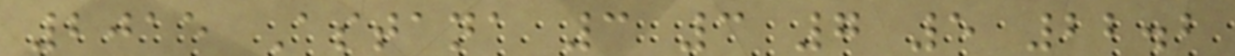2015 Astana 3 3 7 5 22.2
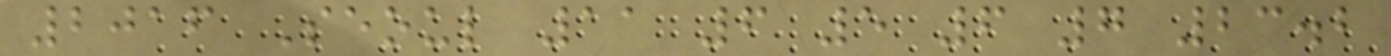2016 Seoul 11 6 5 6 7 23.2
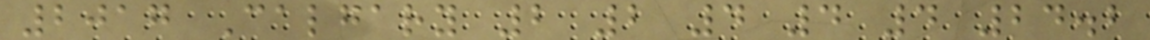2017 Calgary 2 2 4 4 4 24.2
